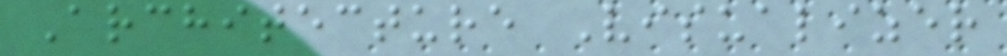Architecture Visualizer
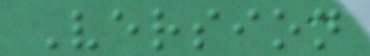Version
